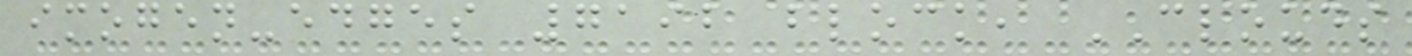imogen-edges 7192 block, CLOUDS
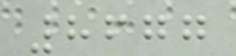8677
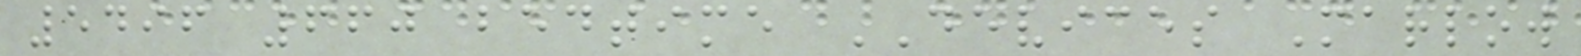5496 660 bedtime DEVICES Marlow
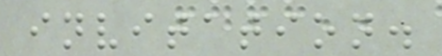invitation.
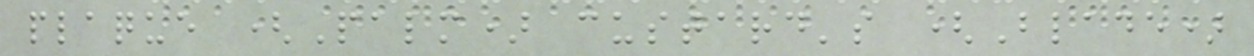plaque (Palm) custard's (Blade)
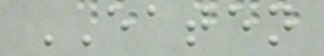EATEN
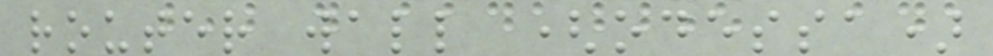router wall (odessa)
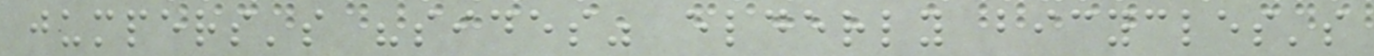jumpers's "sides" elderly bicycles's
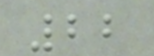22
